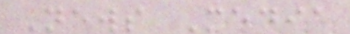News Media
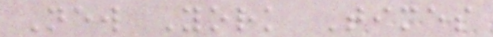New York Times
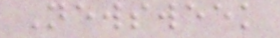Newsweek
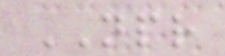NPR
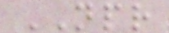NPR
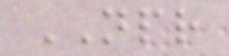NPR
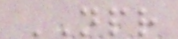NPR
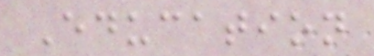Education
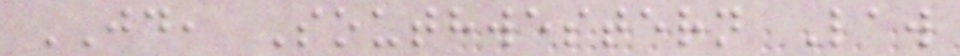JD, Southwestern Law
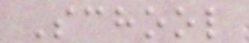School
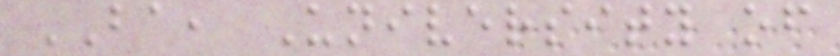BA, University of
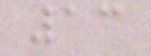13
